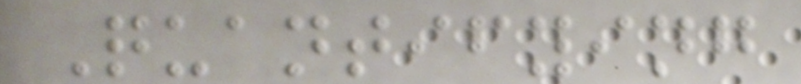Quantifying
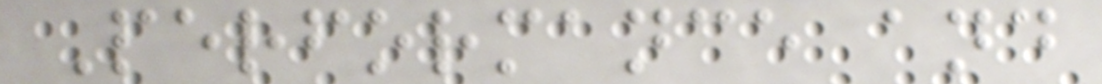Performance and
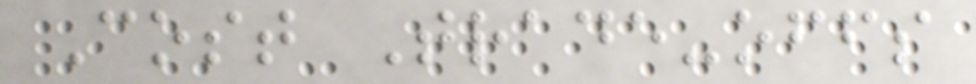Cost Trade-offs
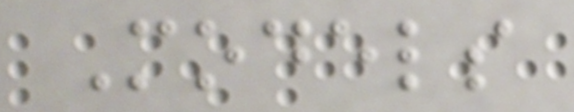Models
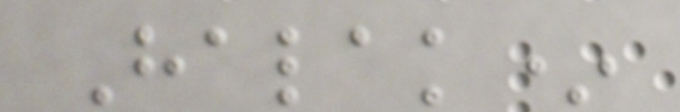Halak*
